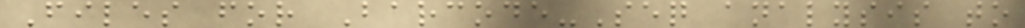Files for Barcode-Seq analysis to
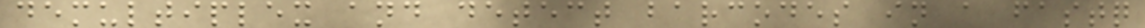demultiplex and detect barcodes in a fastq
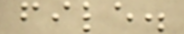file.
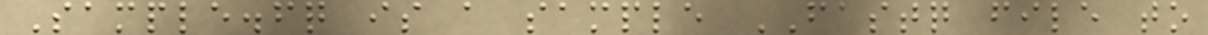Sample.fq is a sample FASTQ file to
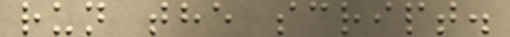run the script.
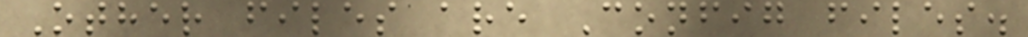Other files are Config files.
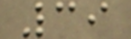39
